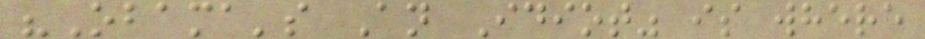"Obama's An Idiot" is where
